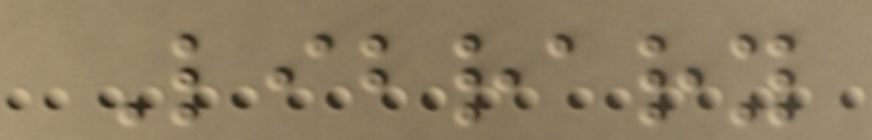Library
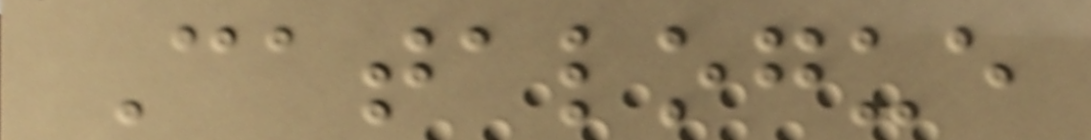Catalogue
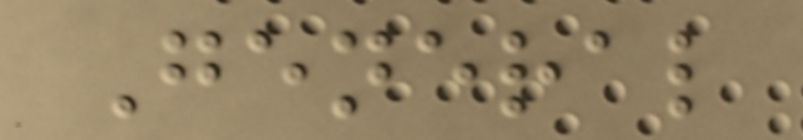General
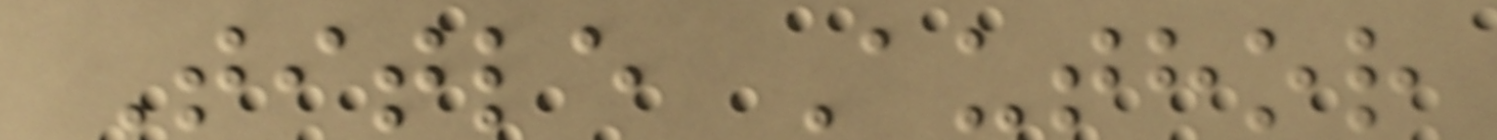Title Author
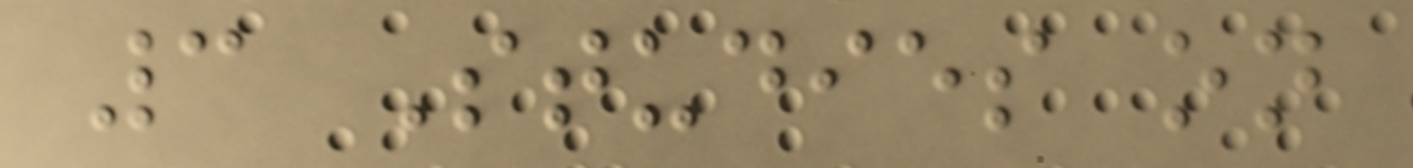3 Studies on
